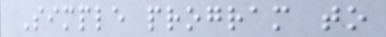Simple program to
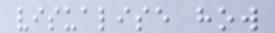visualise how
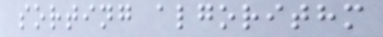sorting algorithm
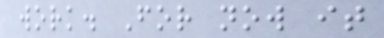work. For now it
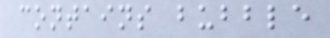contains bubble
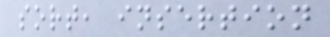sort, insertion
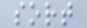sort
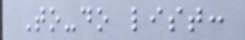To-do list:
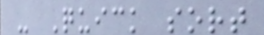- Quick sort
